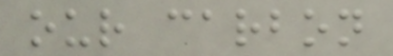our carbon
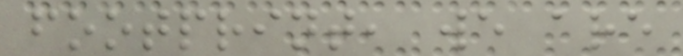footprint, we are
